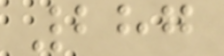287
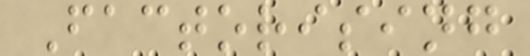Factorising
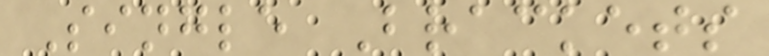Single Brackets
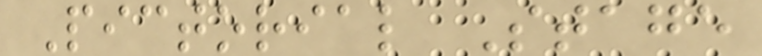Pictorial Stage
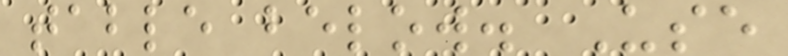table below. Use
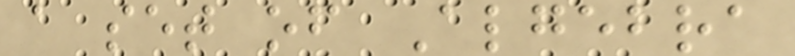a set of Algebra
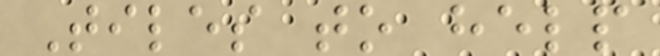Tiles to help
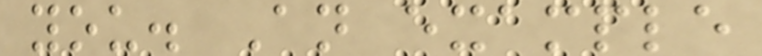you. An example
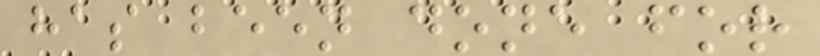has been done for
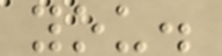you.
